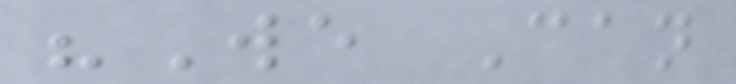"We Can
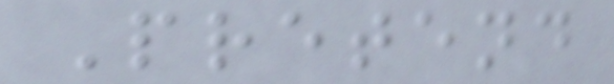Pretend
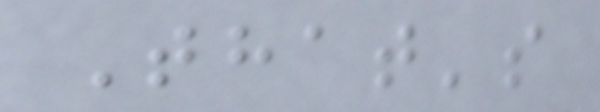That's
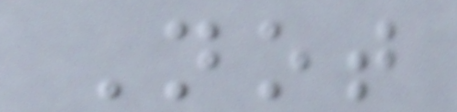Not
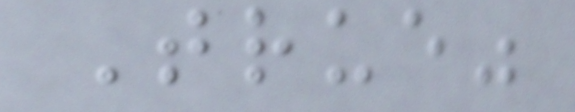True"
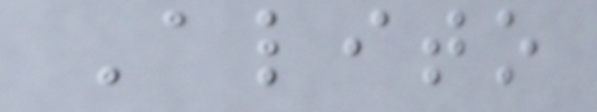Alito
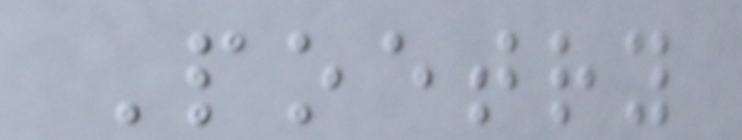Poetry
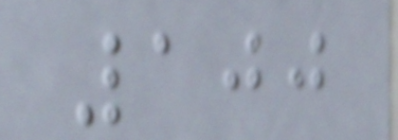100
